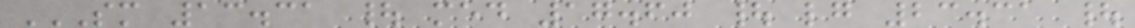SM 13.31 | MED 17.60 | LG 23.31 |
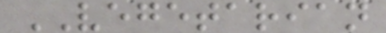VEGETARIAN
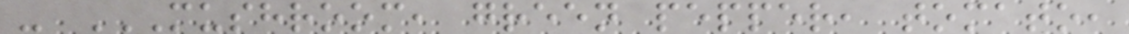- MUSHROOM, GREEN PEPPER, TOMATO,
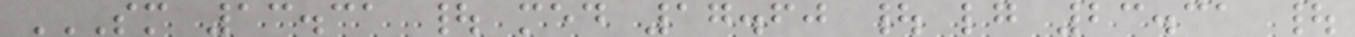SM 13.31 | MED 17.60 | LG 23.31 |
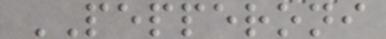PEPPERONI
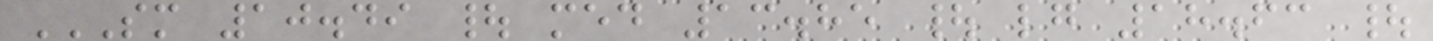SM 10.49 | MED 13.85 | LG 18.63 |
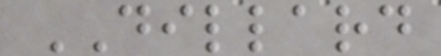DILLARD
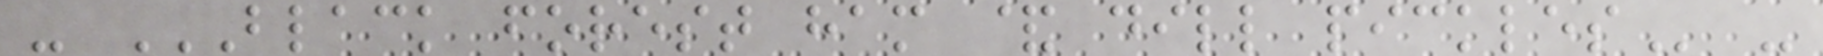- BLACK FOREST HAM & DILL PICKLES -
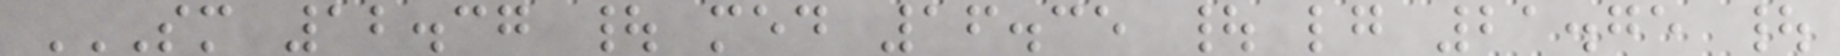SM 12.37 | MED 16.35 | LG 21.75 |
